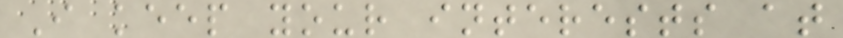I keep your interests at
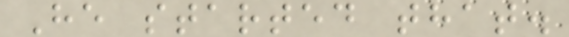He started that.
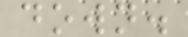down.
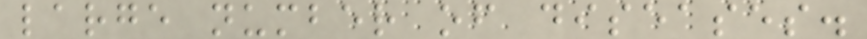large number of diseases.
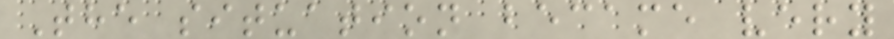The situation became very
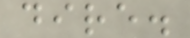dire.
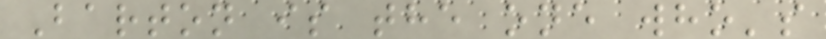Barton is the one who's
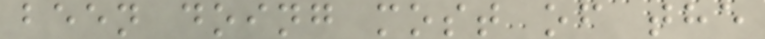been doing most of the
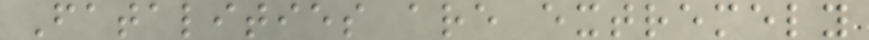Fatalities are extremely
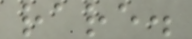rare.
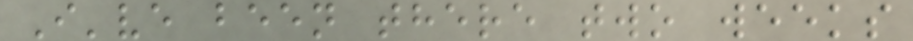I've been there two weeks
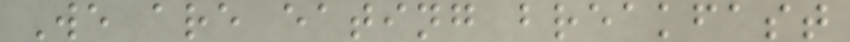We are eating breakfast
